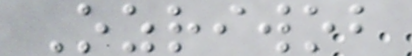Ozriwob
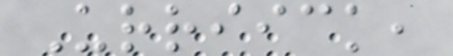Urriick,
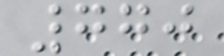770
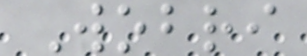Wobri
